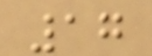17
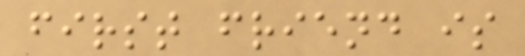first friend is
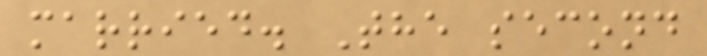married. The second
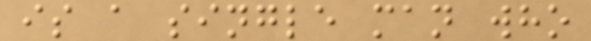is a single man who
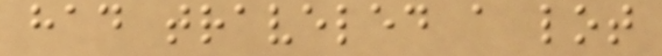had traveled a lot
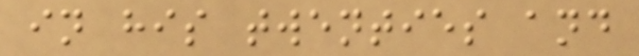in his twenties and
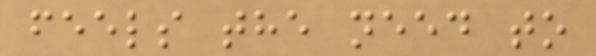feels the need to
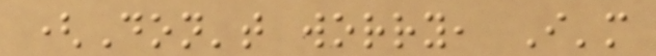(Don't worry, I'm
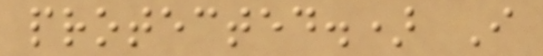protected.) I
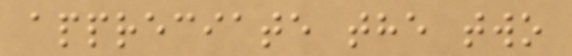appreciate the two
